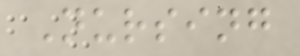Nursing
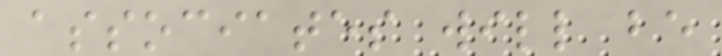associates will be
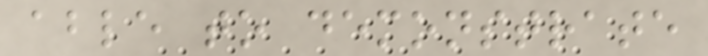able to demonstrate
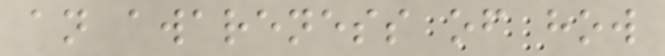an awareness of how
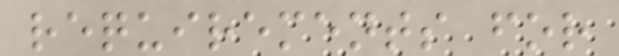requirements for
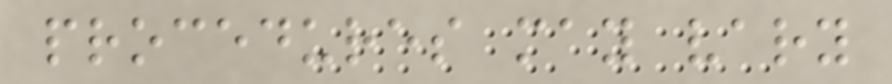procedures may vary
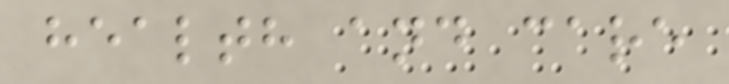health and care
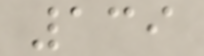139
